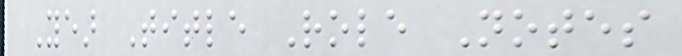Year Title Role Notes
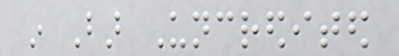in Bar Uncredited
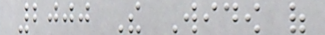2000 The Widow of
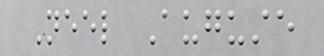Neel Auguste
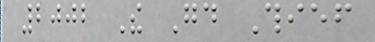2002 The Good Thief
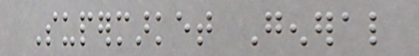Supermarket General
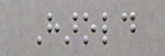Harold
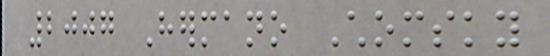2007 Hermano Chomsky
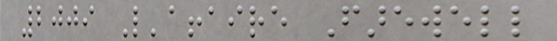2009 L'affaire Farewell
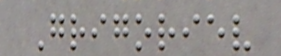Grigoriev
